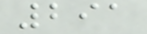291
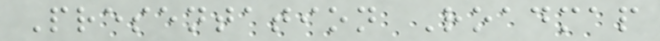Presentation Roadmap
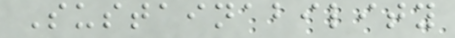Sustainability
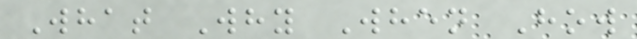What Why When How
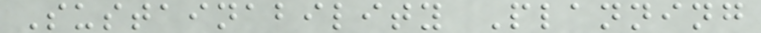Sustainability Planning
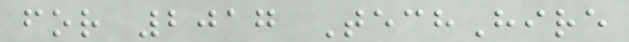for 2017 TechHire
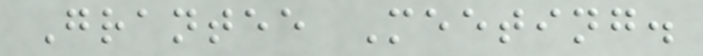Grantee Meeting.
